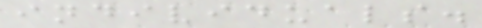individuals.
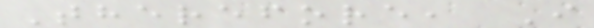Therefore, I
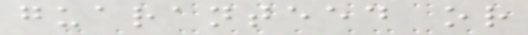guaranteed or
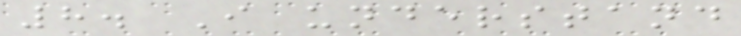8. I understand
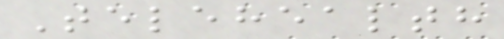Telehealth
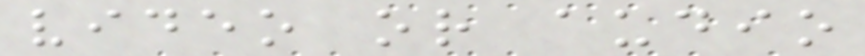video or audio
